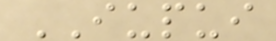IUPUI
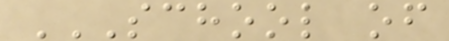SCHOOL OF
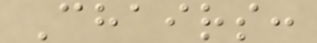Chairs:
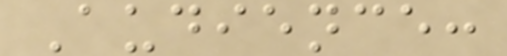Audience:
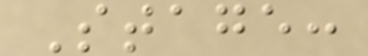Stage:
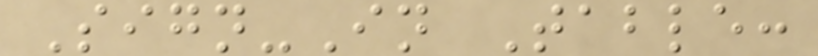Sign-In Table:
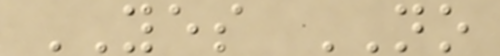YES NO
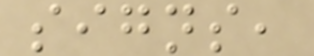signs,
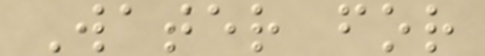Water for
